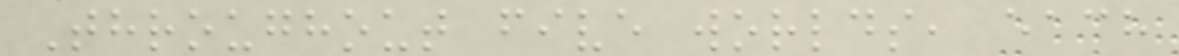Throughout five worlds, each
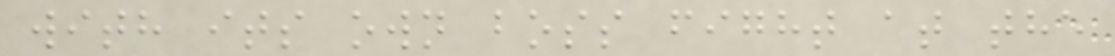with its own boss fight at the
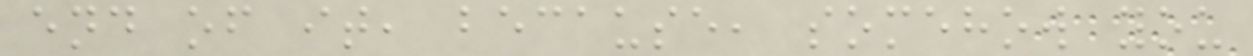end of it, because, somehow you
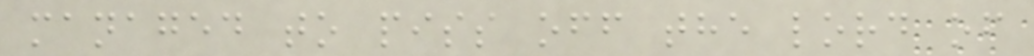managed to piss off the lord of
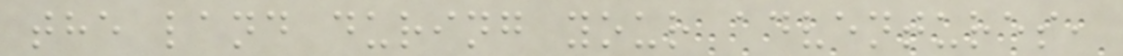the land during your adventures,
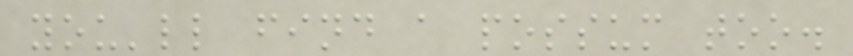you'll find a possum too.
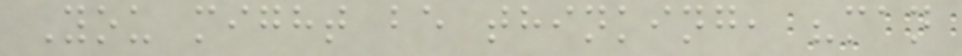You might be thinking, "man
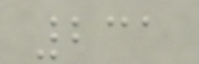231
